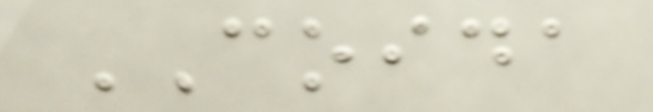COIDA
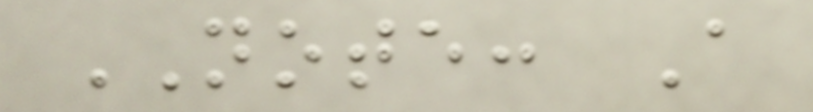NOTE: A
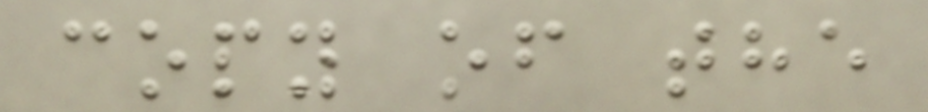copy of the
